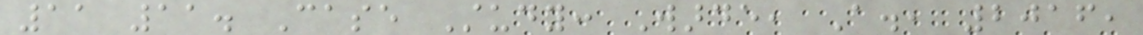11 11. Case Study: Warde, A., 2016,
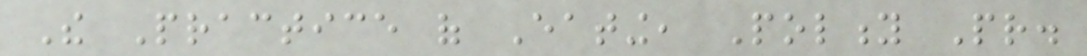The Practice of Eating, Polity Pr.
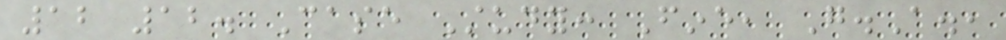12 12. Case Study: Fine, G.A.,
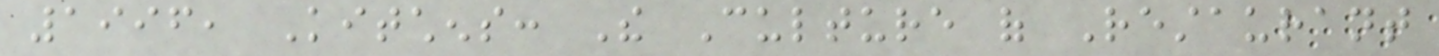1996, Kitchens: The Culture of Restaurant
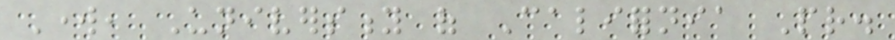Work, University of California Pr.
